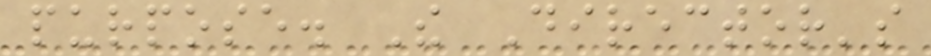purpose. The Director's
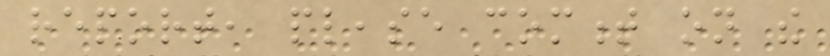report, please comment on the
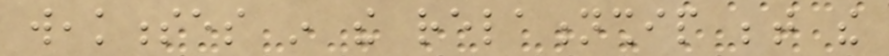weaknesses in the relationship between the
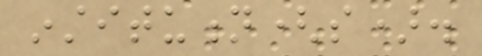institution(s).
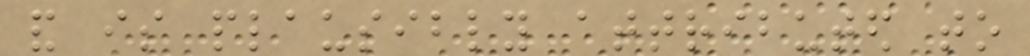and is plausibly attributed to
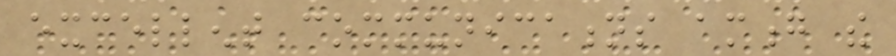excellent communications among the
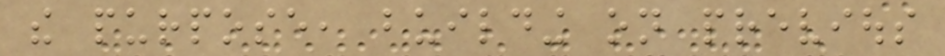the purpose, building on previous
